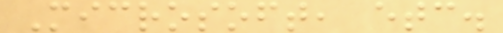Microsoft, etc.
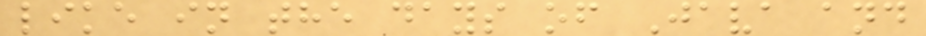like in the days of Java and
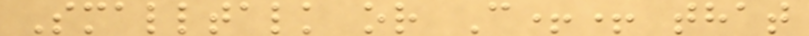Smalltalk or C++ that
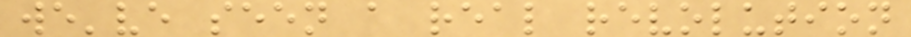we've seen a real revolution
